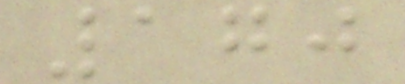170
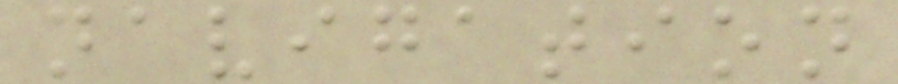navigation
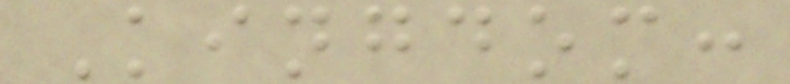Kingdom:
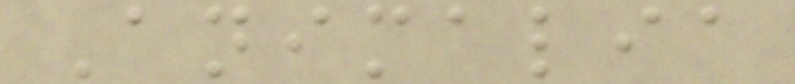Animalia
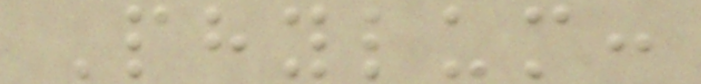Phylum:
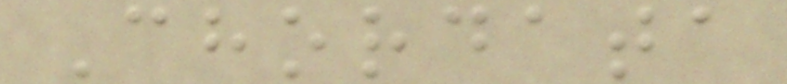Chordata
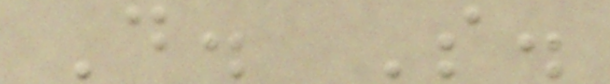D. S.
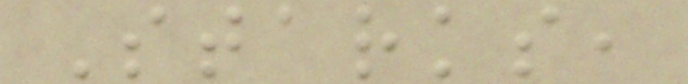Starks,
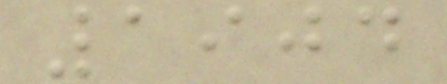1904
